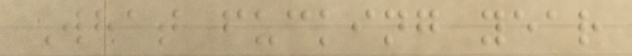What fucking year
